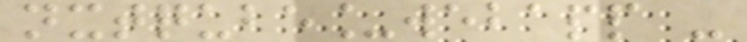nxtqube_webapp -
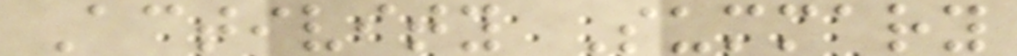Activity Summary
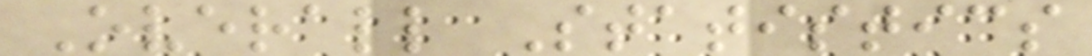Overall Statistics
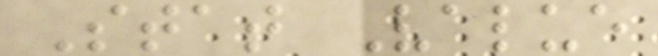Stat Value
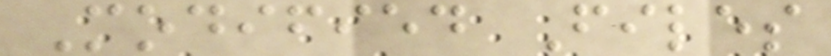Modified Files
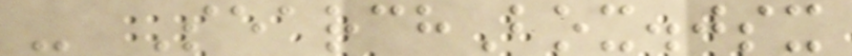- SearchBox.jsx
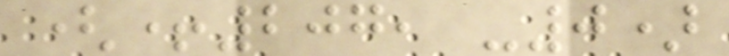(+207, -0)
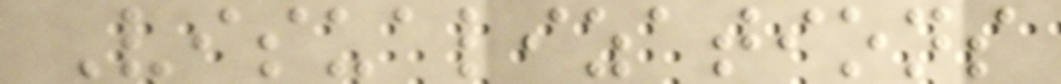Visualizations
